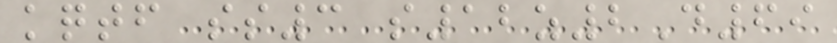kqtf ss3 s12z2D69
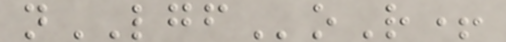nLGFoR+
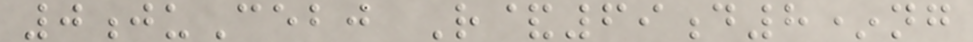0juCebj R&69d8*ng
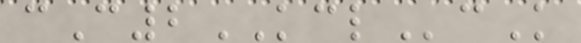cC2KCLcK
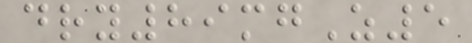dry89mgZ5
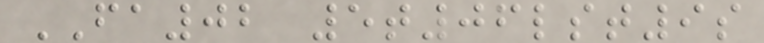FA02 5t06lst9s
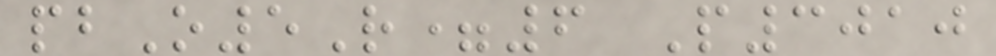pbO5R=6 P3010
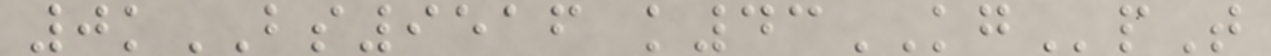0kBS9516 k43KGpT
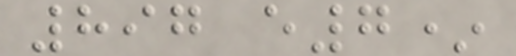897 e7*
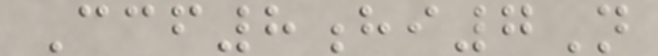Ccf8hi7N
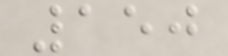150
